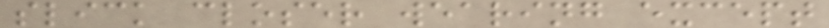slick closer wearing except
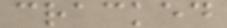cracked
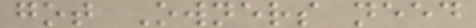got Owners need
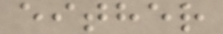either
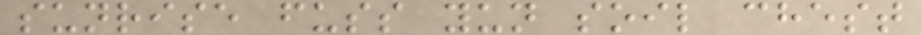sunrise fuss yun soil chest
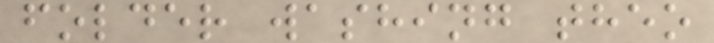folder washing theo
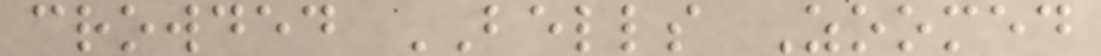crowded BELLS Zoomed
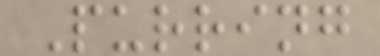Purring
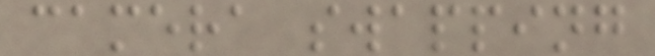camera swapping
